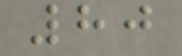80
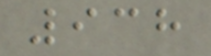938
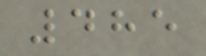485
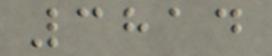3814
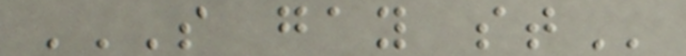S GAY ST
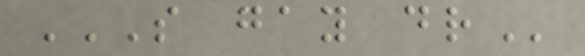S GAY DR
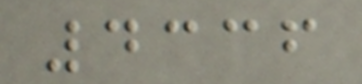4336
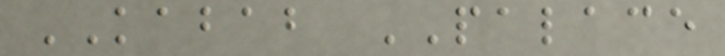KABAB PALACE
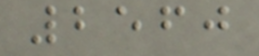2560
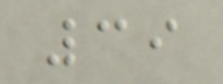39
